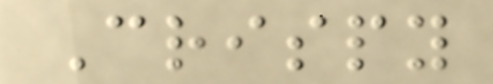Crispy
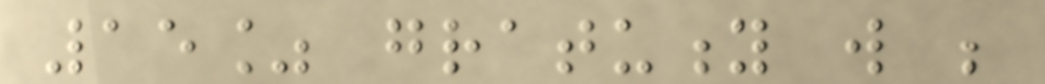15% gratuity will be
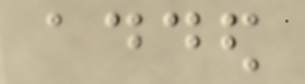added
